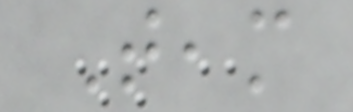Team
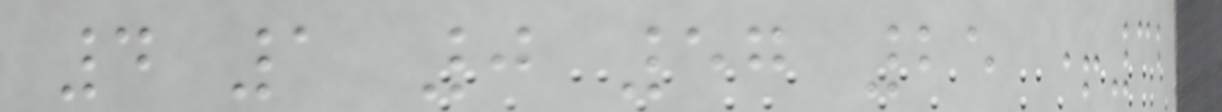4 1 0 57 25 +32
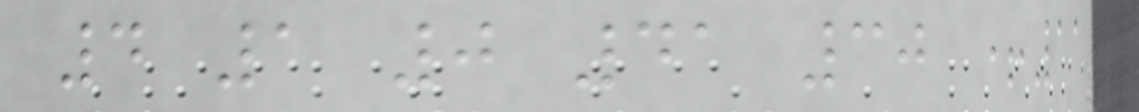4 1 0 41 30 +11
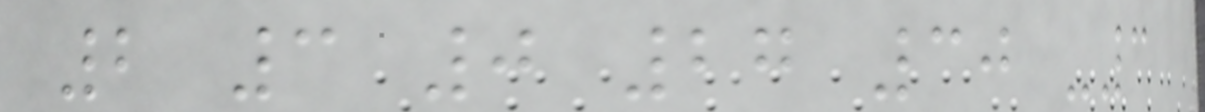2 3 0 27 30 -3
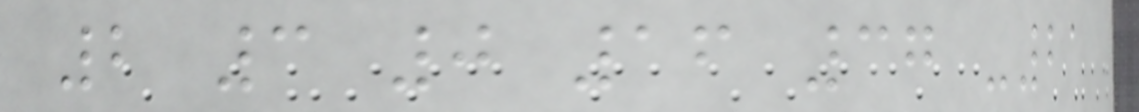2 3 0 16 37 -21
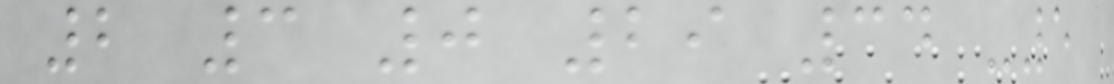2 3 0 29 34 -5
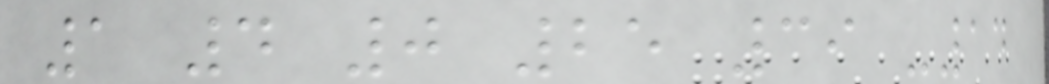1 4 0 25 39 -14
